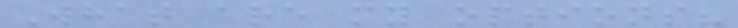What are my options?
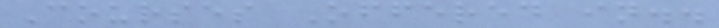Courses Offered in..
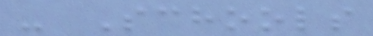- Schools
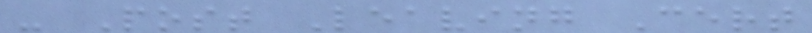- Post Leaving Cert
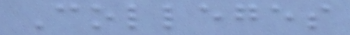Colleges
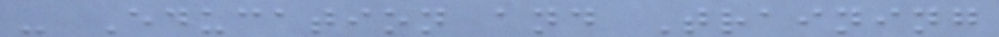- Education and Training
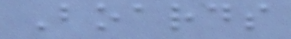Boards
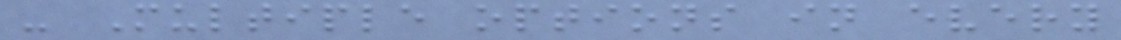- Multiple options in every
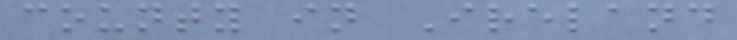county in Ireland
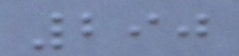290
